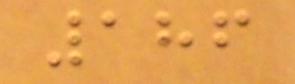186
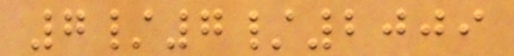7/7/2009
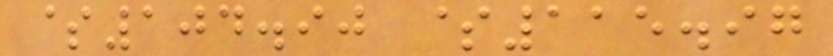$104.90 $115.97
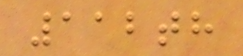112th
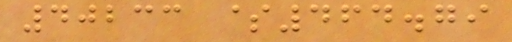40233 $464.79
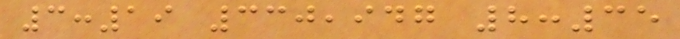3:19 330,947 8:35
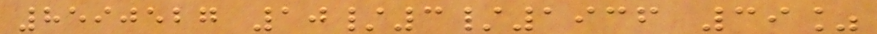8590527 10/3/1936 39%
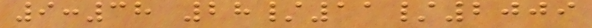9:38 28/11/2009
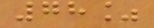78%
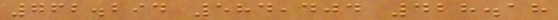762.294 584,404 428.18
